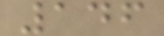146
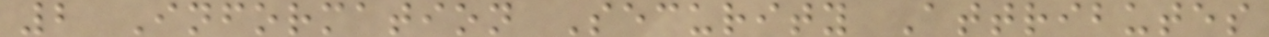2 Information Security Attributes
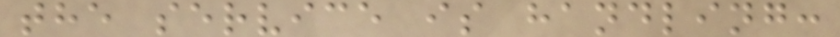the service is handling:
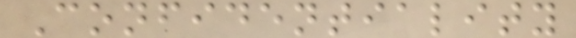Confidentiality
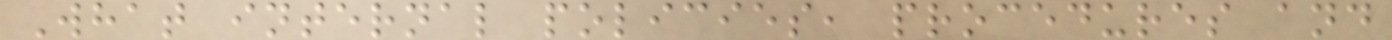What internal policies, procedures and
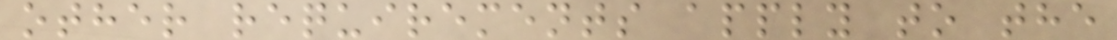other requirements apply to the
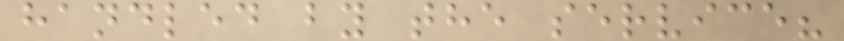handled by the service?
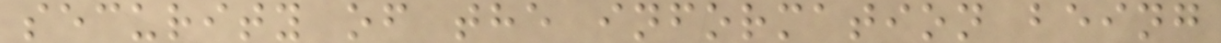security of the information being
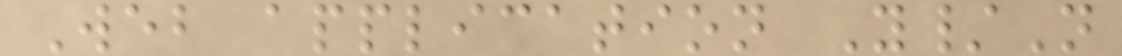Web application Y/N
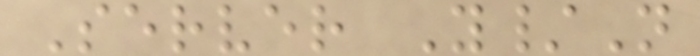Server Y/N
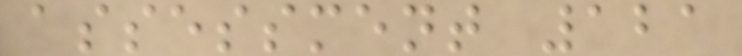assessment 121
